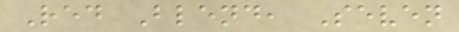Red Blend, Seven
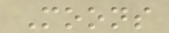Moons
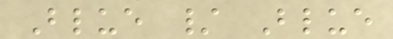Blue / Blue
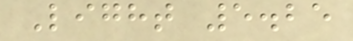Light 5.25
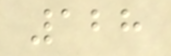128
